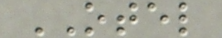OTEL
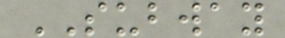SUBWAY
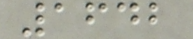1642
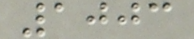1003
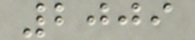2009
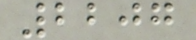2207
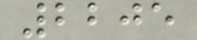2205
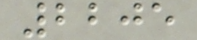2205
